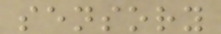sensory
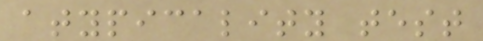atypicality test
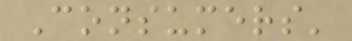Consumers'
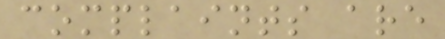complaints are
